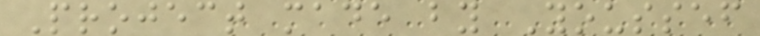Project made by Youssef
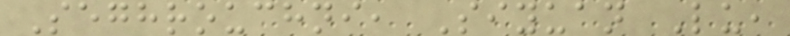Seghrouchni, Siyuan Lu,
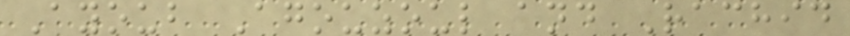Ayoub Agouzoul and Rachid
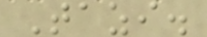Tazi.
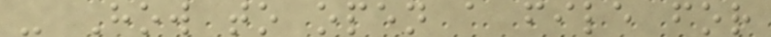- How to open a file for
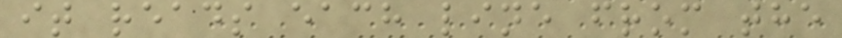it reads each line from the
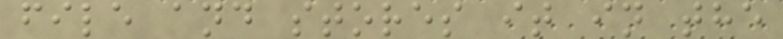file and stores it in the
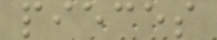pieces
